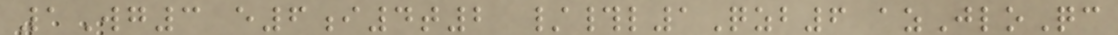1Wg3 e6i4t2 /#l1Qzb6 azJloQc
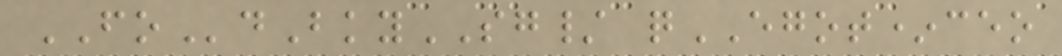FOdBkySG/ qEGOT*ceo
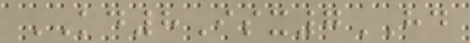KD8Isx7HD
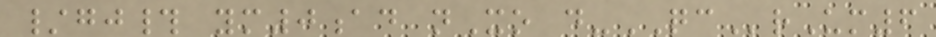/gj# ym0ad nXo d-QCrUm6
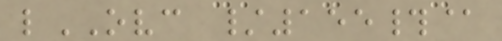lOVC /155#@
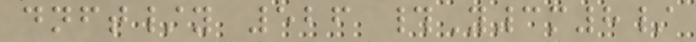dnft/y 526 #Y3m8/
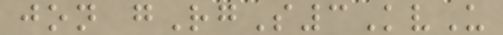jon gRgS3KvU
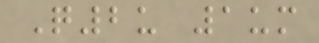Q2u 1um
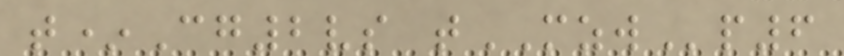t*Cg2vs tMZWp6
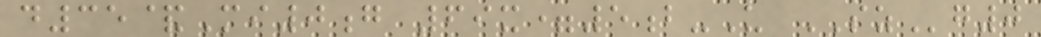d35&Mi0g 69x=5b-U SZg0
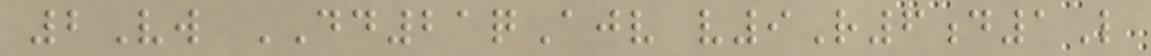2Vw DD21qAjv v9R6d1L
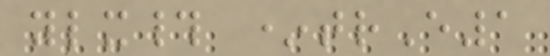ylx# *trE1
